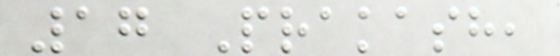17 Prakash,
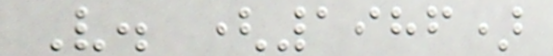V. (1986)
